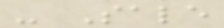- Sale
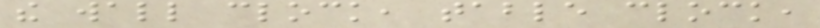the wall clock, table clock,
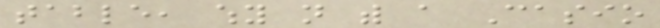table, why not with a Casio
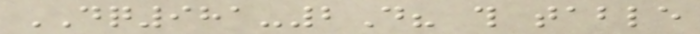DQ981-2D? this table
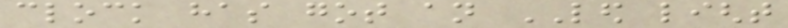clock has got an LED light
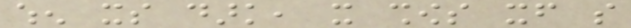when its dark, it shows itself so
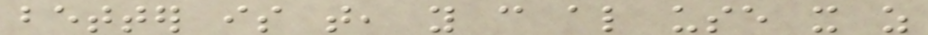better is that, you can also use it as
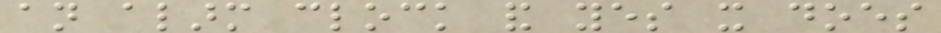an alarm clock and yes it does
